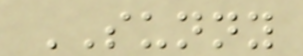SUNNY
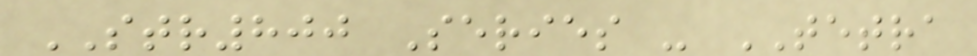STR800 Series - TETRA
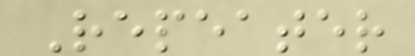Repeater
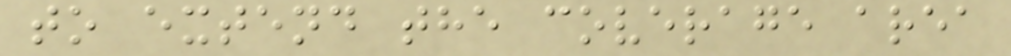to extend the coverage area
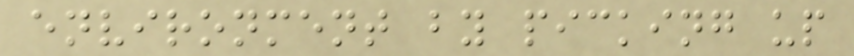environment by picking up
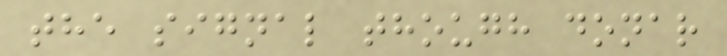the signal though donar
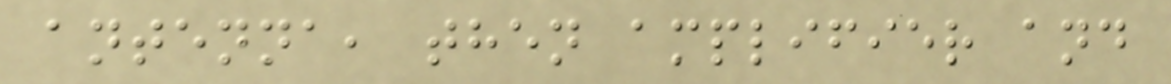antenna, then amplifier and
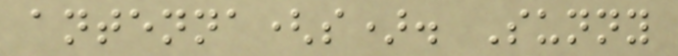antenna(s). Sunny
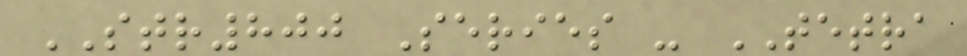STR800 Series - TETRA
